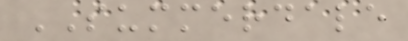SUMMERDALE
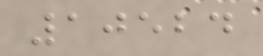10524
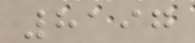8197
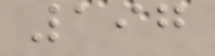197
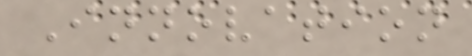Innovation
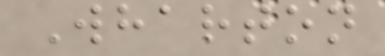Wharton
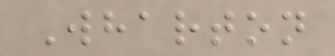Wharton
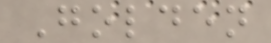Golden
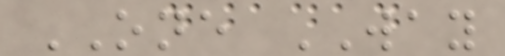ONE WAY
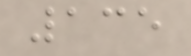135
